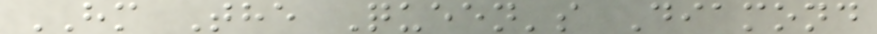HM The Queen's Diamond
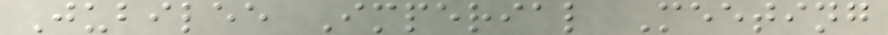Jubilee Imperial Meeting
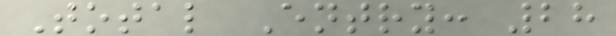Total Entry: 28
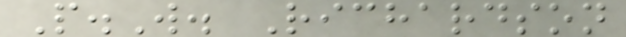P.W. Richardson
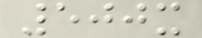500x
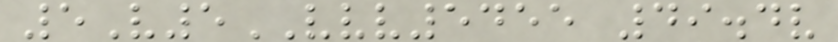5V5VVV5455 49.4v
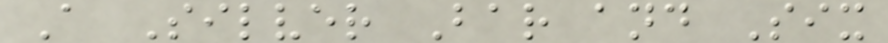A Silver Bar and Six
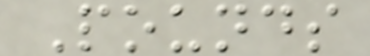Pounds
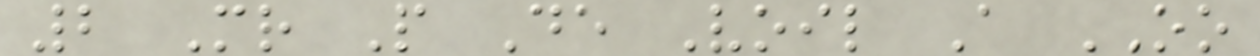2 Mr P De Voil A OO
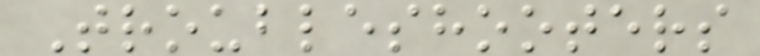Troubleshooters
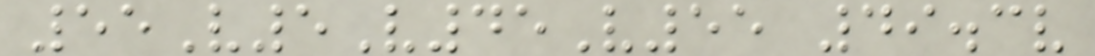55V5V45V55 49.3v
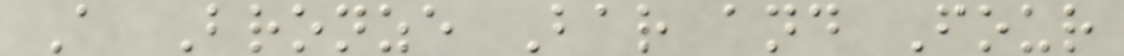A Bronze Bar and Four
